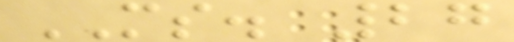MS. 27
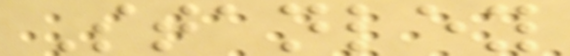Stanley
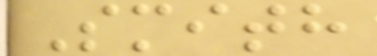Smith
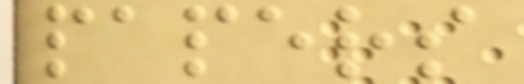papers
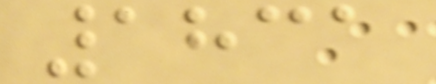1831
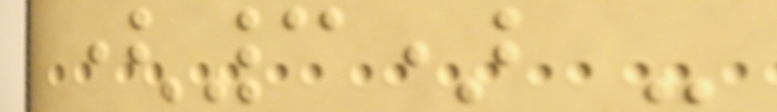(3) -
